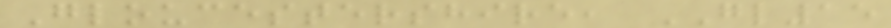Gloucestershire, GL15
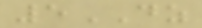5DZ
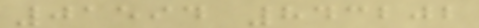01594 843202
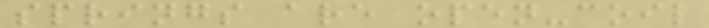springs are open-coil
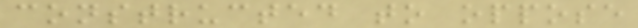constructed to oppose
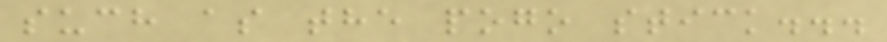such as the pogo stick...
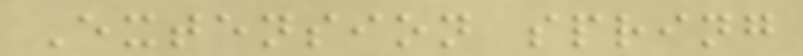Extension spring
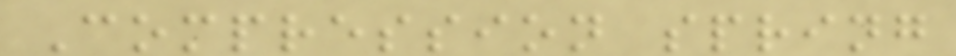Compression spring
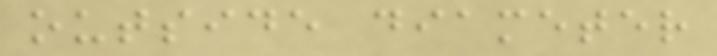outside diameter
